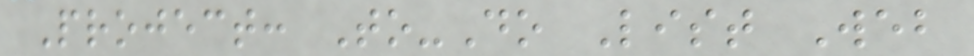Project: To-Do List Web
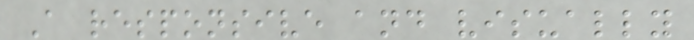A responsive and visually
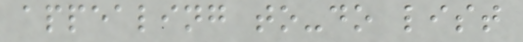appealing to-do list
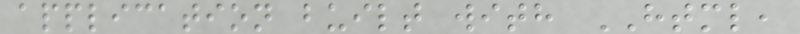application built with HTML,
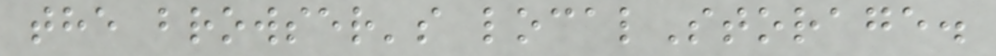the browser's localStorage.
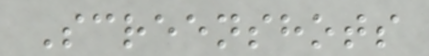Screenshots
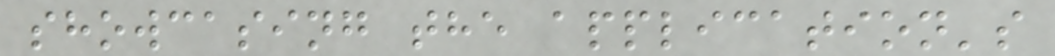showcasing the application's
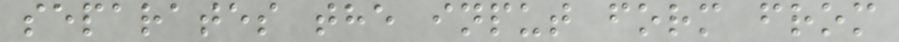separates the input form from
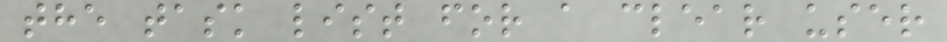the task list for a clear user
